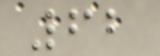62
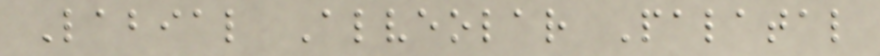Labial Alveolar Palatal
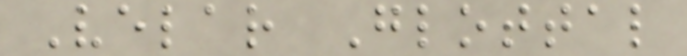Velar Glottal
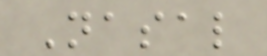Nasal
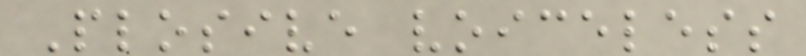Plosive voiceless
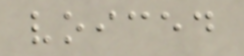voiced
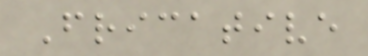Fricative
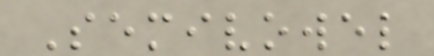Semivowel
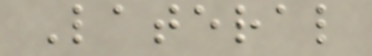Lateral
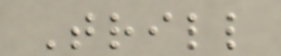Trill
